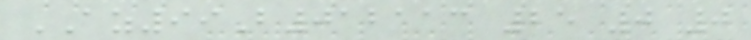AZ99B012113 25 0 0
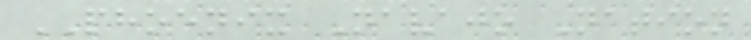PHOENIX Navajo Nation
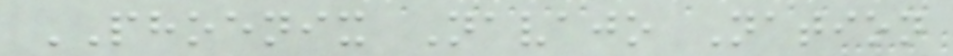PHOENIX Navajo Nation
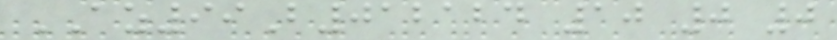AZ99B012124 10 0 0
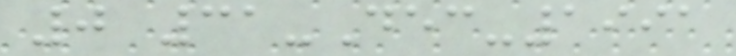0 31-Dec-1991
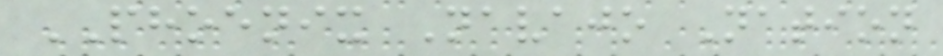PHOENIX Navajo Nation
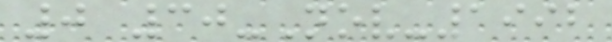0 30-Nov-1992
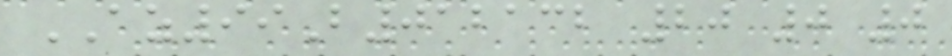AZ99B012132 20 0 0
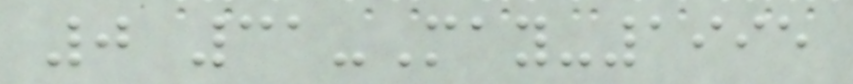0 31-May-1995
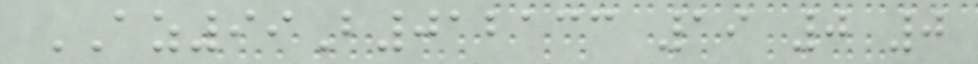AZ99B012133 19 0 0
